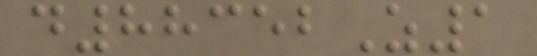d88352Z1
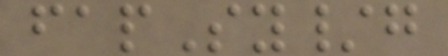fapSy/g
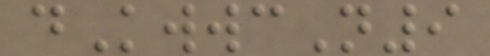dKwwcN9
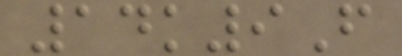14k9F
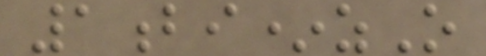1bi*zO
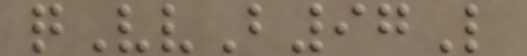qVvB97L
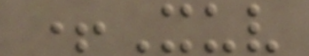+Xuv
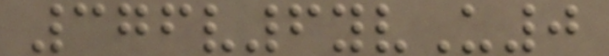376v6yvU0
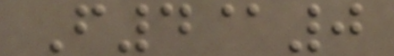F4@0
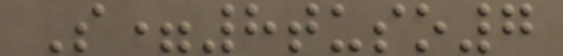S=8tuso7
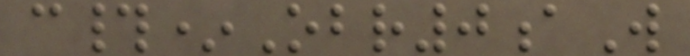c#*Obr0aW
